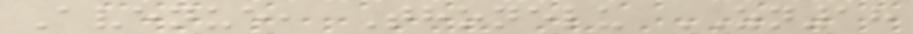Avenue, Thonelu ZN18
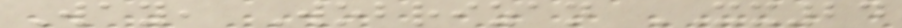Way, Wobrizan XX24
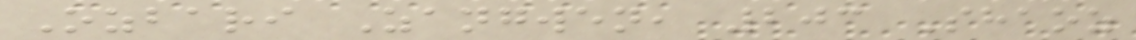Ozbari Zangwen, 203 Shaoz
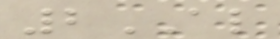2AL
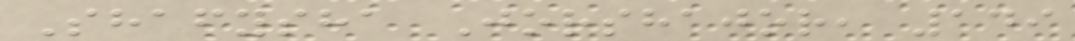Shafysha Jorshajor, 149
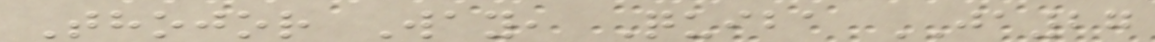Thojor Way, Quiba JA27
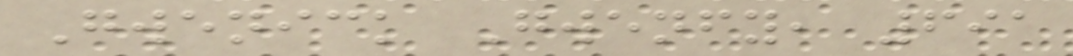Gwenick Gwenfy, 691
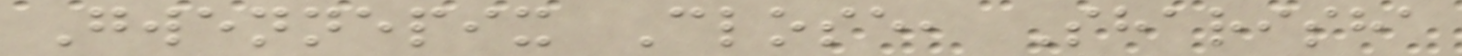Gwennepix Close, Sharisha
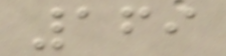169
